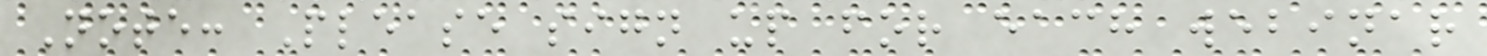Note: Please sign up for each webinar
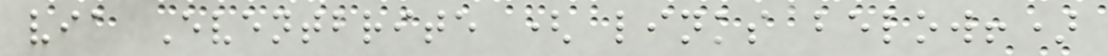via Eventbrite ( links below!)
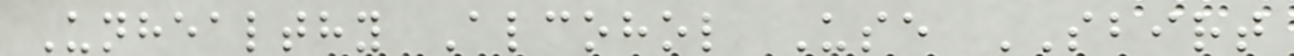Unhealthy Alcohol Use SBIRT
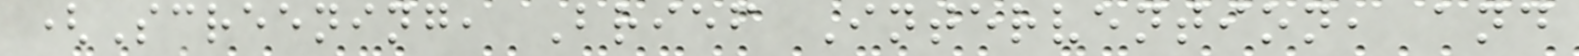(Screening, Brief Intervention, and
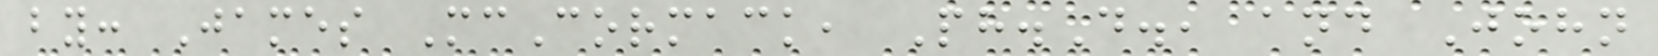by: James McCormack, Ph.D., and John
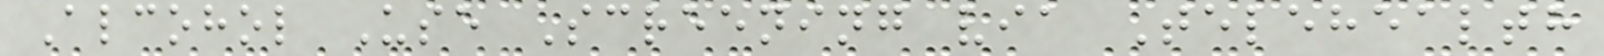Alcohol Use Screening via Telehealth
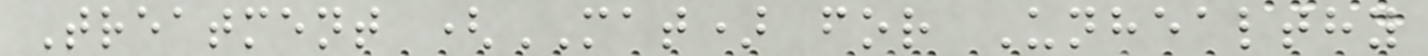Treatment (MAT) for Unhealthy
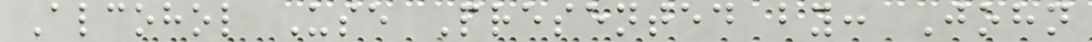Alcohol Use Presented by: John
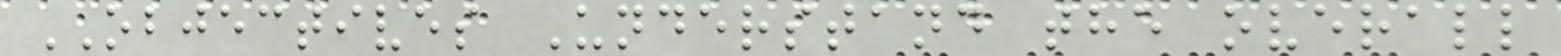OBJECTIVES Understand the overall
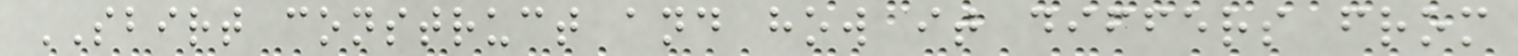SBIRT construct and how it differs from
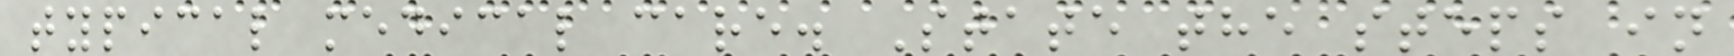typical medical care. State the steps in
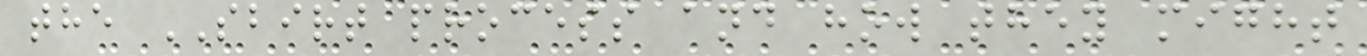the SBIRT process and how they might
